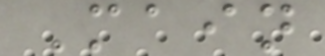Main
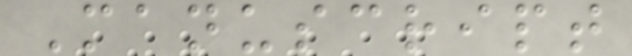Manuscript
